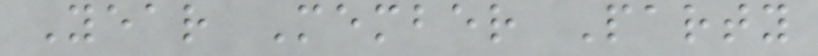Year Member Party
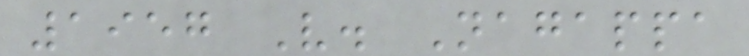1957 V. Nagappa
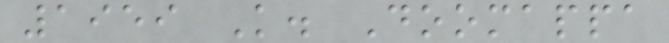1959 K. Doomappa
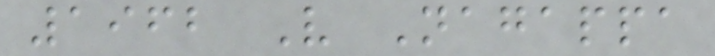1962 V Nagappa
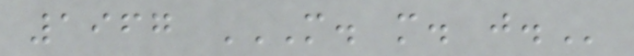1967 M. M. J.
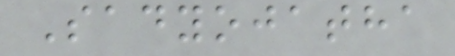Sadyojatha
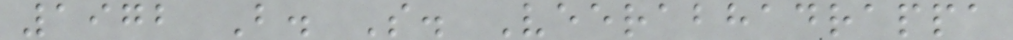1972 B. S. Veerabhadrappa
